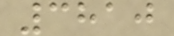3810
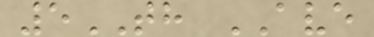5TH AVE
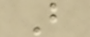B
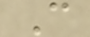C
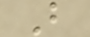B
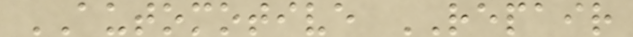AUTOMOTIVE REPAIR
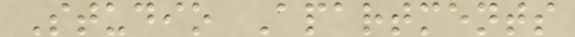Studio Apartments
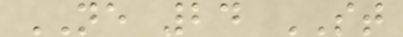NE 24 ST
